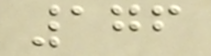176
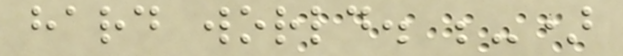hard world. ;-)
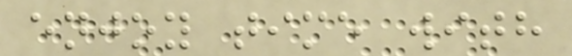enjoy time with
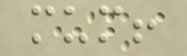mum!
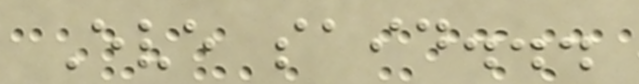Eve said...
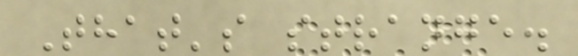That's strange.
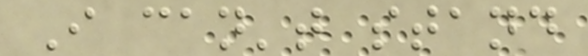I can't stand
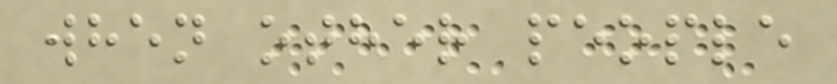when other people
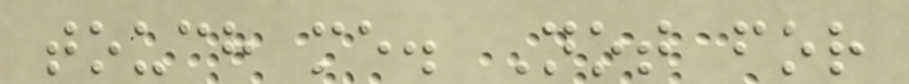touch me. Not for
